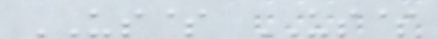US$ US$
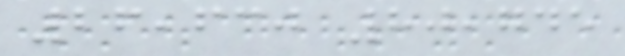26,630 80,745
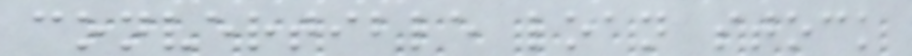convertible loan stock
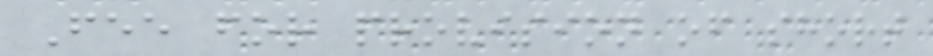Fee for provision of short
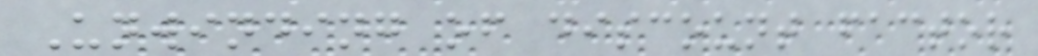Unwinding of discount factor
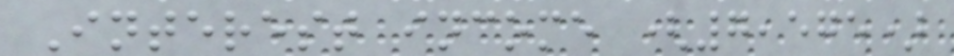Interest income (7,575)
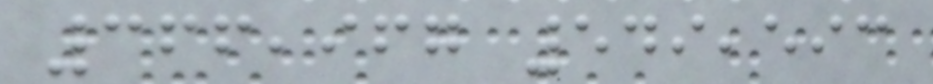366,967 549,593
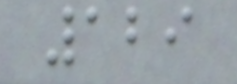129
